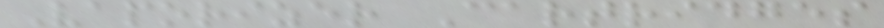Vaporizer Cartridges
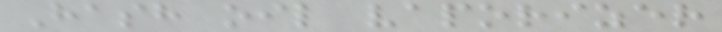Hash oil vaporizer
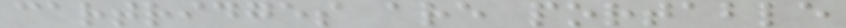cartridges are portable
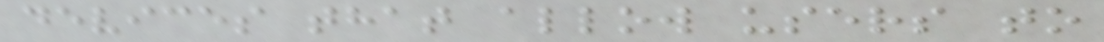devices that allow users to
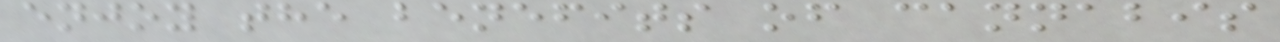enjoy the benefits of cannabis
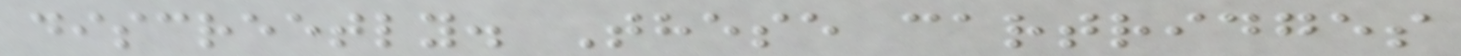discreetly. These cartridges
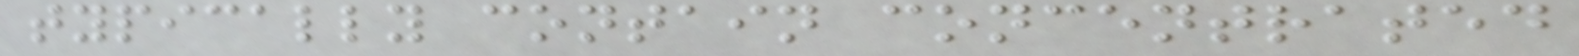typically contain concentrated
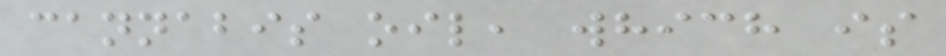cannabis oil, which is
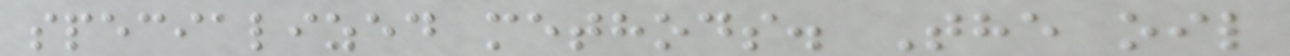specialized methods. The oil
